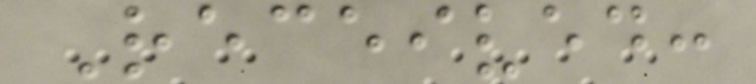Received:
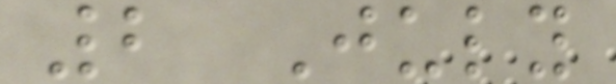2 July
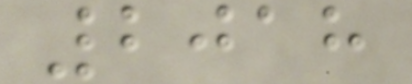2018
